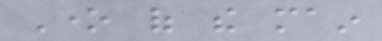One of the main
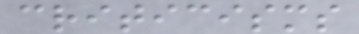criticisms
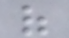of
